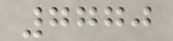7770
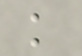k
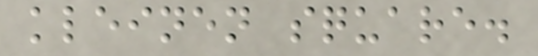kleinen square.
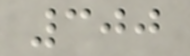300
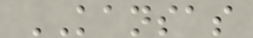KANSAS
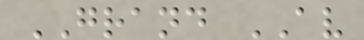GRAND AV
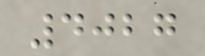4027
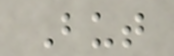But
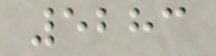5283
